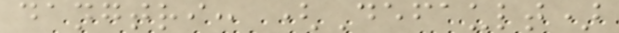dangtri: (Default)
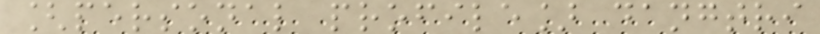[personal profile] dangtri
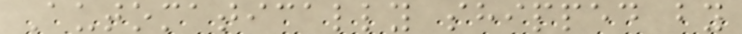Automatically shipped by
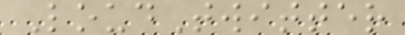LoudTwitter
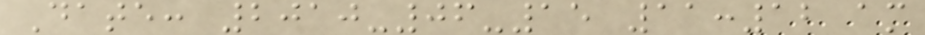Date: 2010-06-15 11:12 am
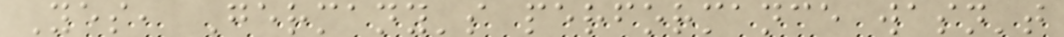Yes, Germany's performance wasn't
